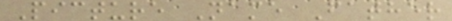Picture Name Father
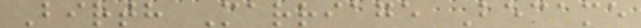Birth Marriage Became
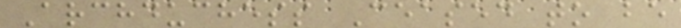Archduchess Ceased to be
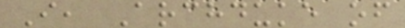I, Archduke of
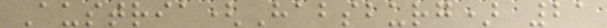Austria(Habsburg) 21
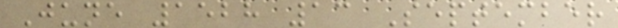June 1528 13 September
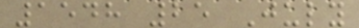1548 25 July
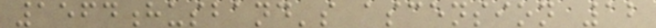1564husband's ascension 12
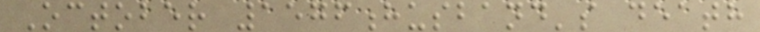October 1576husband's death
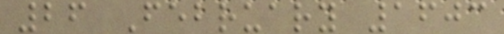26 February 1603
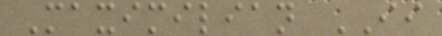Maximilian II
